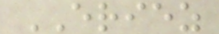ERIEZ
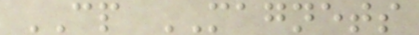CP MAGNETS
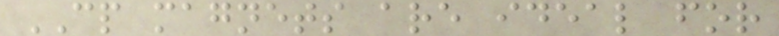CP magnets are ideal for
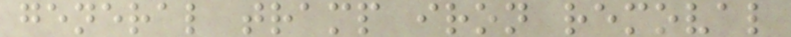general tramp iron removal
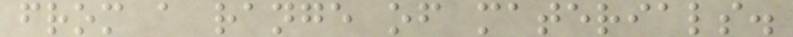from a range of materials.
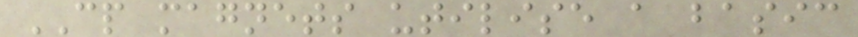CP magnets utilise a basic
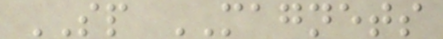SP MAGNETS
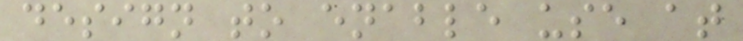design to enable use at
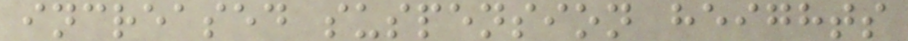increased suspension heights
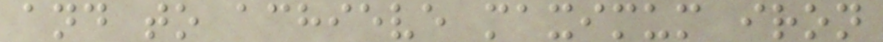and to achieve maximum iron
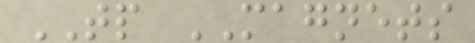TP MAGNETS
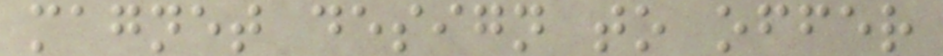magnet design to offer
